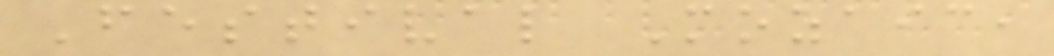Festival Mozaic,
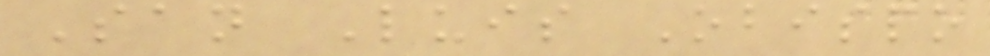San Luis Obispo
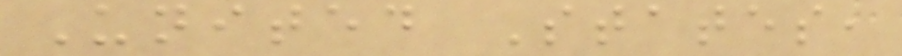United States,
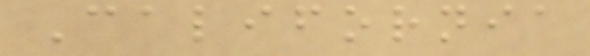California
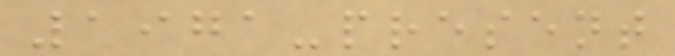1971-present
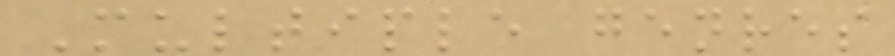Multiple genres
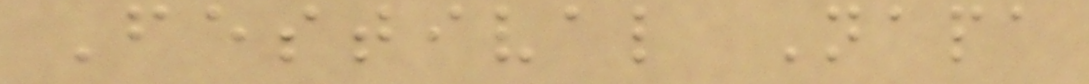Festival Napa
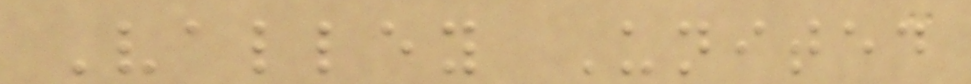Valley United
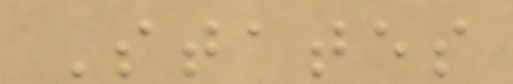States
